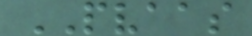PVAAS
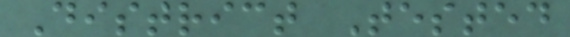District Tested
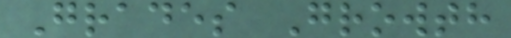Grades Growth
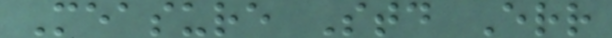Measure Std Err
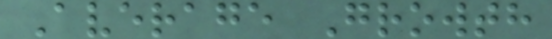Average Growth
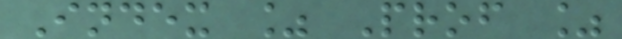Index % Prof %
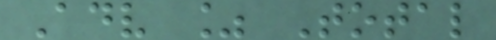Adv % Total
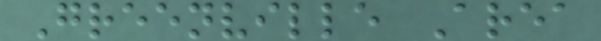Greenville Area
